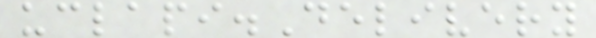uclapi.Delivery
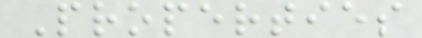Properties
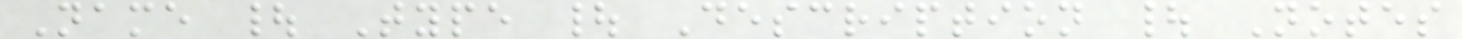Name | Type | Description | Notes
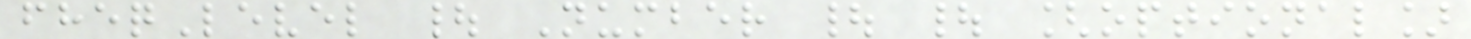fheqLevel | Number | | [optional]
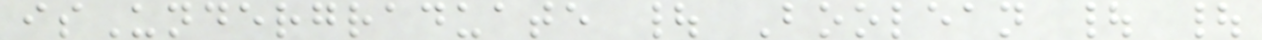isUndergraduate | Boolean | |
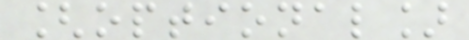[optional]
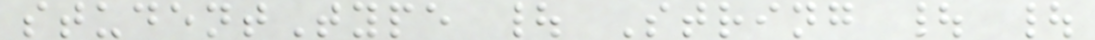studentType | String | |
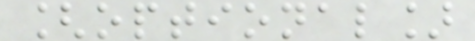[optional]
